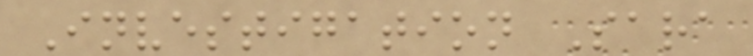Investigation Sara
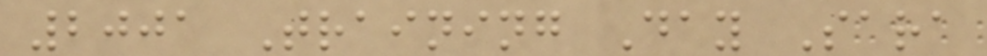2001 Training Day Sara
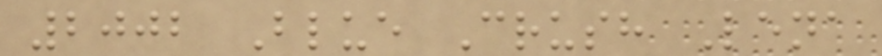2002 Blue Crush Lena
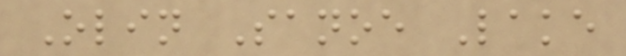Olin Sanoe Lake
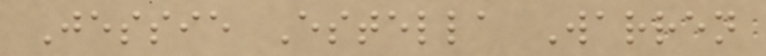Jessie Estella Warren
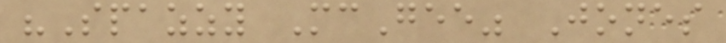"Spazzy McGee" Jones
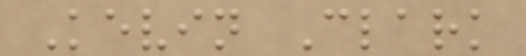Kevin Clark
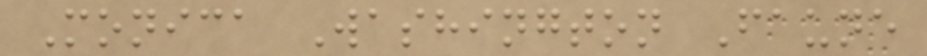Monica Washington Faune
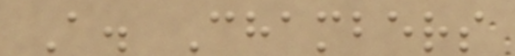A. Chambers
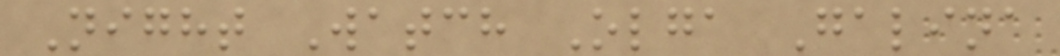Night Watch Olga Galina
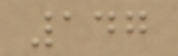147
